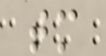tm
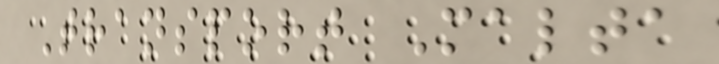Transport Malta
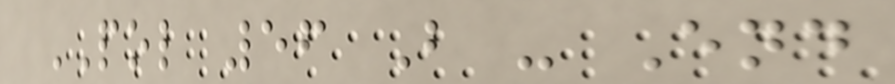POL 56 B - End
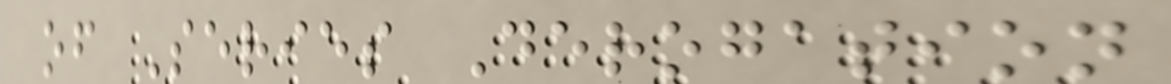of Series Derogation
